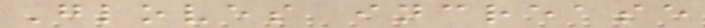Gloves increase
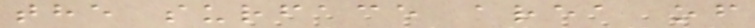the surface area of
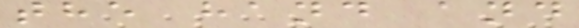the hand and
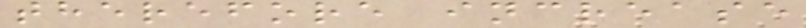therefore increase
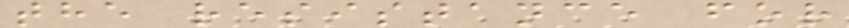the resistance for
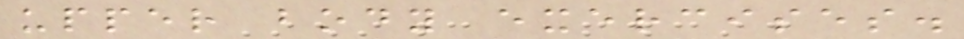upper body exercises.
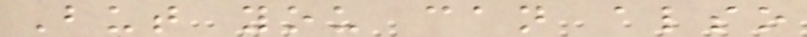But you can also
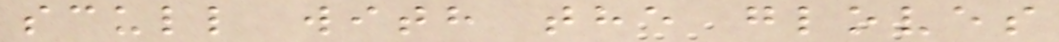scull with the gloves
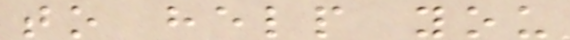to help you
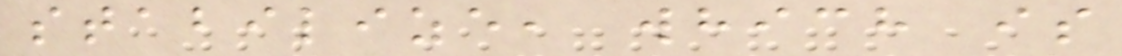stabilize, which is
